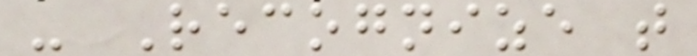- Recognize that
